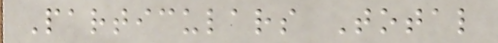Particulars Total
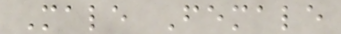Male Female
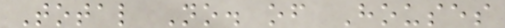Total No. of Houses
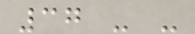37 - -
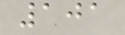101
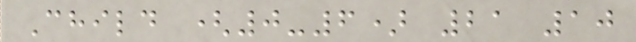Child (0-6) 21 10
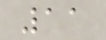11
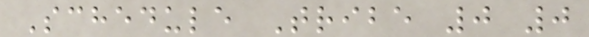Schedule Tribe 0 0
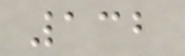132
